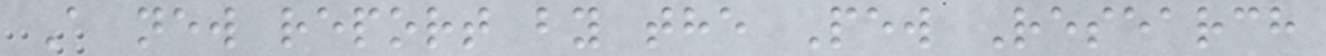A new report by the Pew Research
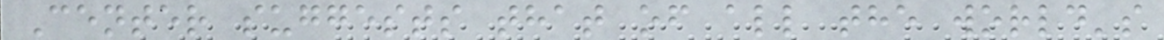Center suggests that of all the world's
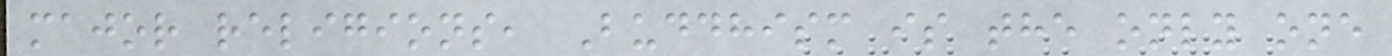major religions, Buddhism is the only one
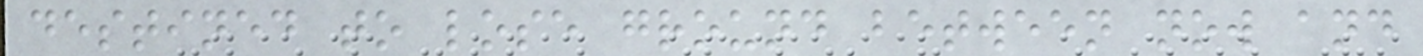destined to lose ground between now and
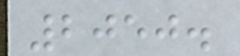2050.
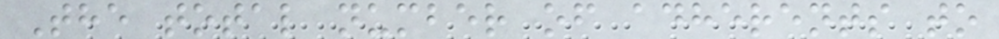The total number of adherents to
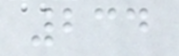234
